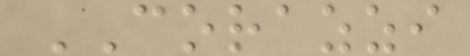CORAZZI
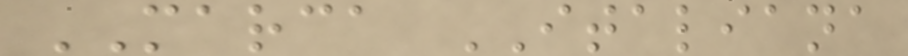MARCA ITALIANA
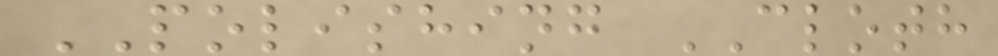POLISHING CLOTH
